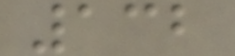132
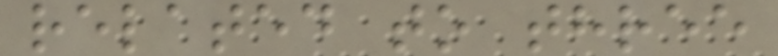related to three
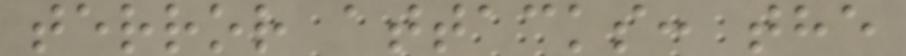terror attacks: the
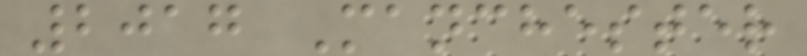2017 Manchester
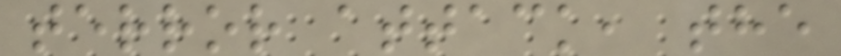terror attack, the
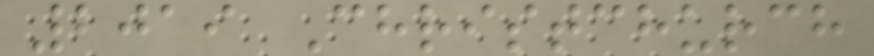2019 Christchurch
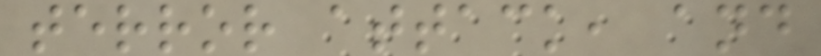terror attack, and
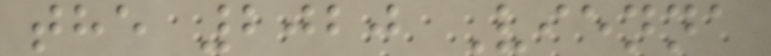the 2020 Vienna
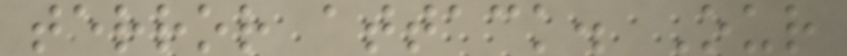terror attack. Our
